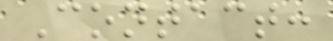Contact:
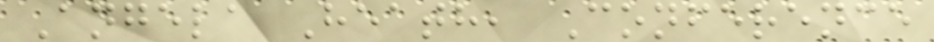Angela Heath, Conference
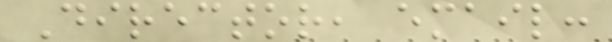Director, email:
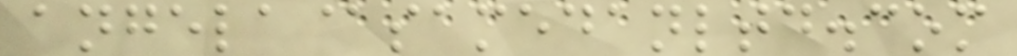angela@samedanltd.com
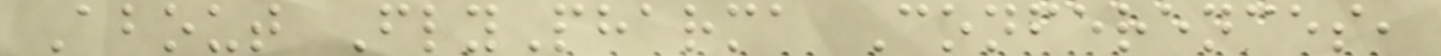About FlyPharma Conferences,
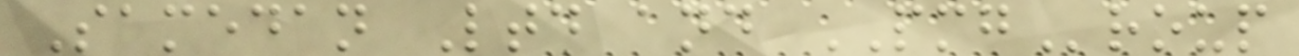Samedan Ltd and PMGroup
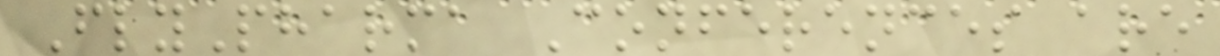FlyPharma Conferences are
